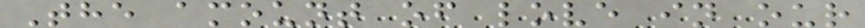The amount of love in our
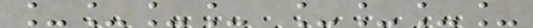____ ____
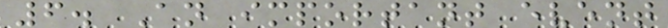6. An important event
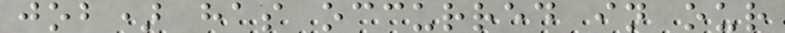job) has occurred in our
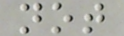not
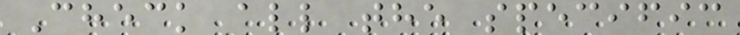Check all the specific
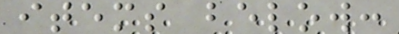items below:
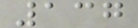137
